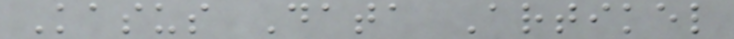Kasus Data Artikel
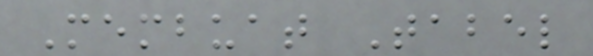Membuat Tabel
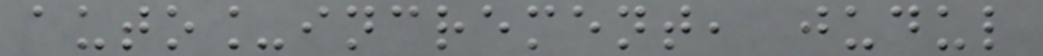auto_increment, judul
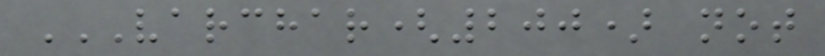VARCHAR(200) NOT
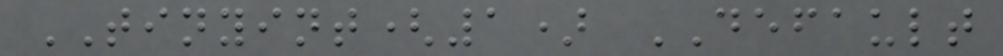TINYINT(1) DEFAULT
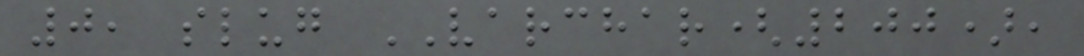0, slug VARCHAR(200),
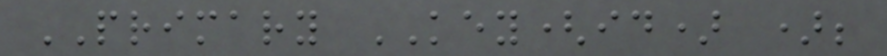PRIMARY KEY(id) );
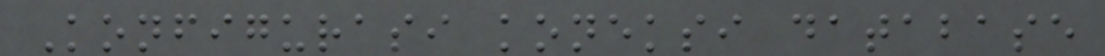Konfigurasi koneksi database
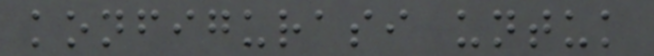konfigurasi untuk
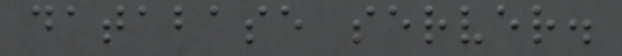database server.
